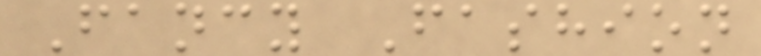Fancy Fashion
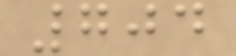704
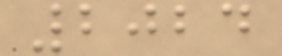2024
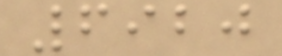6920
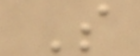S
